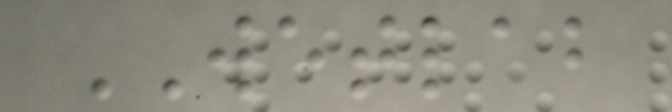WETLAB
